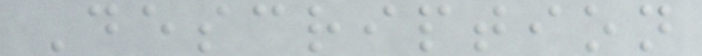Description
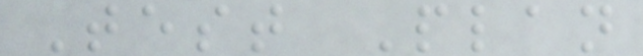Test Plan
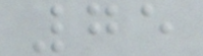75
